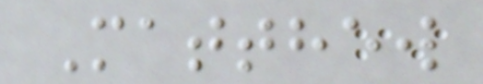Matthew
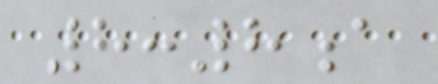8:8a
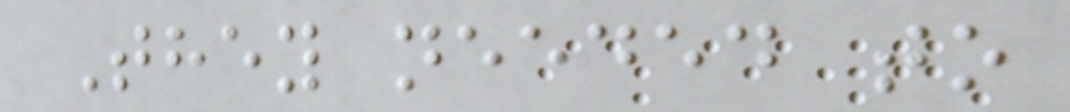They needed to
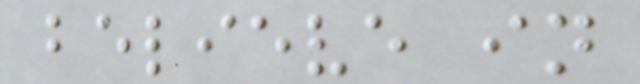believe in
